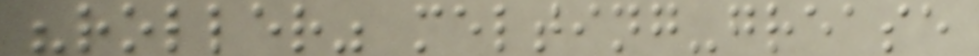"roller" melting-grease
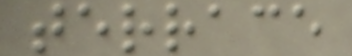terrace
